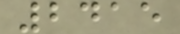2415
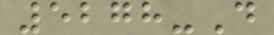5278-D
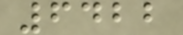6422
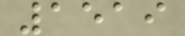1519
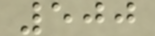500
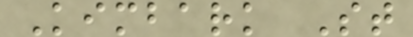Kimbark St
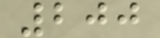200
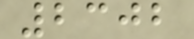2302
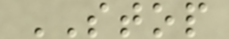STOP
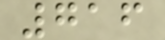716
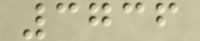3736
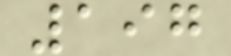197
